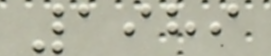1989
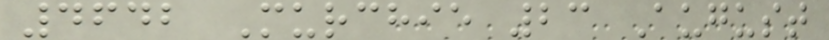4642 Murchie 23 August
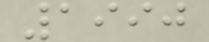1990
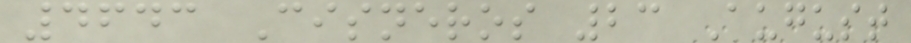4643 Cisneros 23 August
